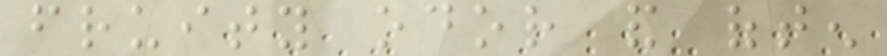fruity odor and often
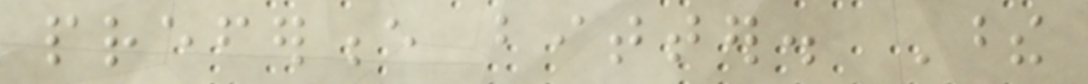preference bitter. These
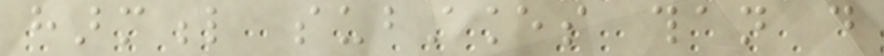harmful substances than do
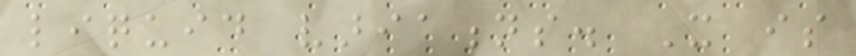liquid variations. It is
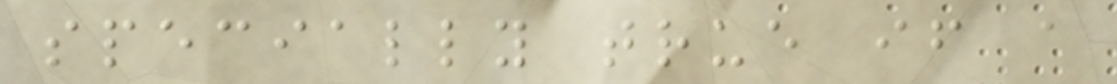specially true if a
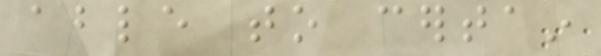able to certain
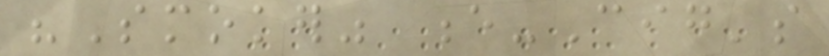"Smoker" e-Cig's
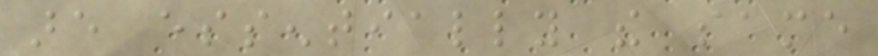are essentially the same
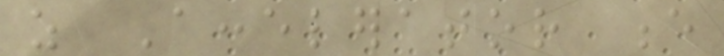as Accelerator e
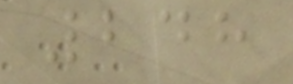248
